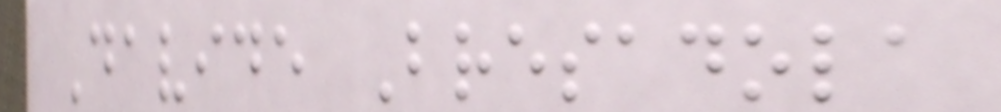Davide Bresadola
